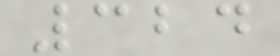324
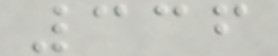336
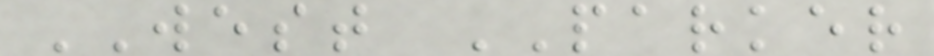WEST PARKER
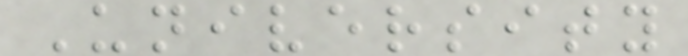University
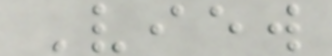View
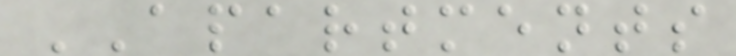APARTMENTS
